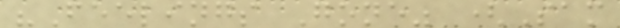"Feelings Gone" (Sam
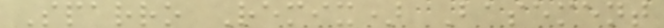Sparro Remix) Basement
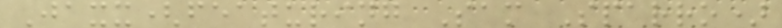Jaxx(featuring Sam Sparro)
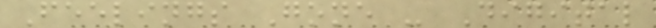Feelings Gone - Digital
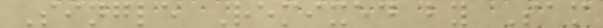Single Remixed by Sam
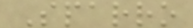Sparro
